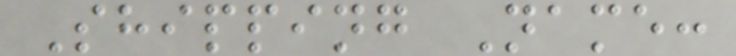Shipping Name:
